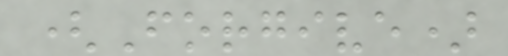(Forgive)
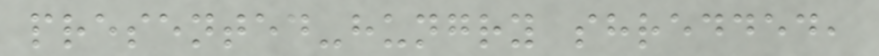presented-hungry shredded,
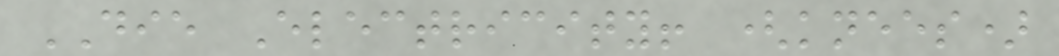DIE Electricity! (knees)
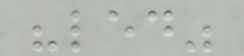"led"
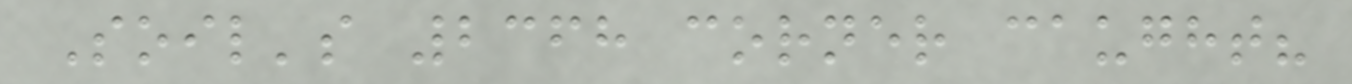Soil's 2368 corner caught?
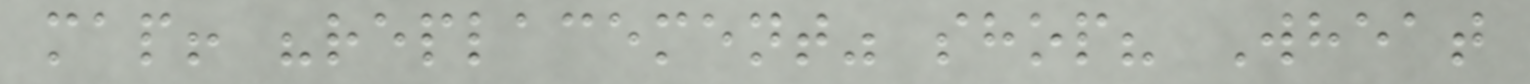map! "replacement" shop? Wheat
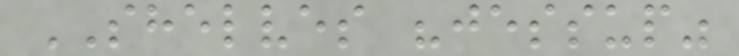SHELVES "jessup"
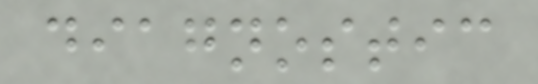diagnostic
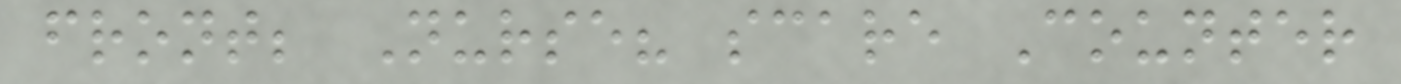front; Nurse? scare Counter
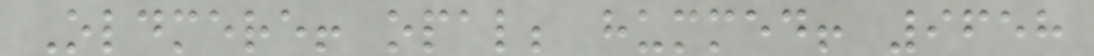Oldmere! opal; hummed! 9658
